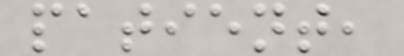patient,
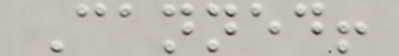Canned!
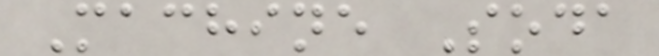Machine Soda
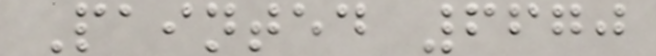Painted 6670
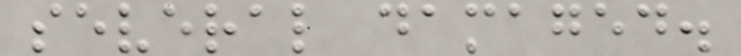several damaged.
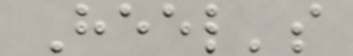Heel's
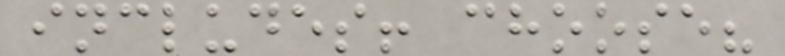includes! choose?
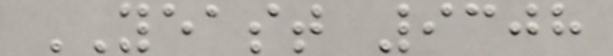YEAST 9308
